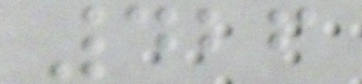426
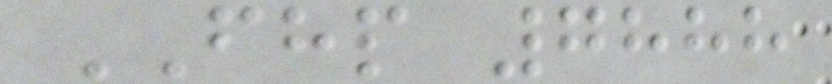FHP 7888
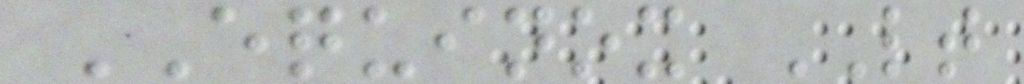EQUINOX LT
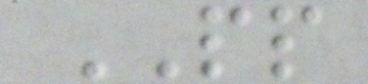PP
